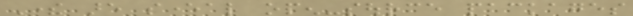There are several open-source packages
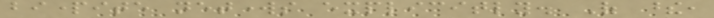bipartite networks explicitly. Of these,
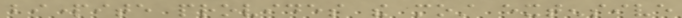bipartite provides the most extensive
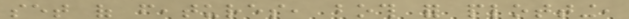set of features, both for plotting,
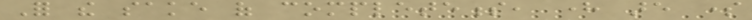For the sake of completeness, here are some
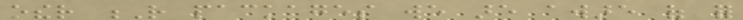other R packages we are aware of for
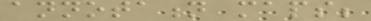annotation maps;
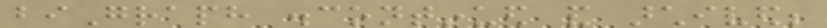biGraph discontinued and archived;
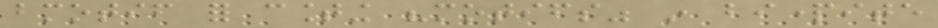bmotif for counting "motifs" in bipartite
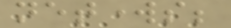networks;
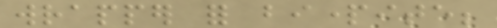wrapper for bipartite;
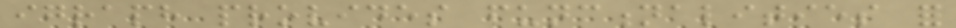igraph provides functionalities for
